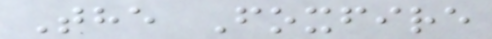The Foxfire
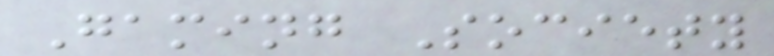Gaming Society
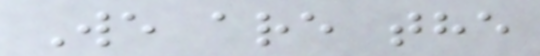We are the
